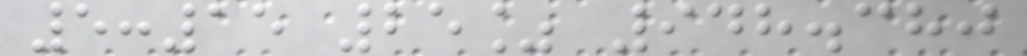5:15 25% 948.380
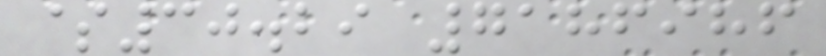$30.29 7186986
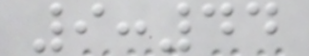9:44
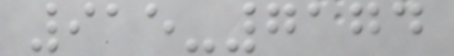915-7174
